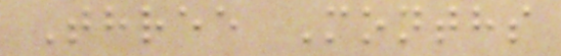Three Months
